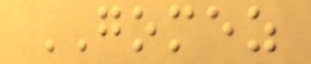GOMEZ
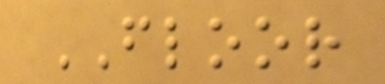FLOOR
